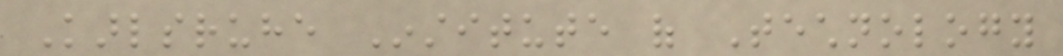Karlsruhe Institute of Technology
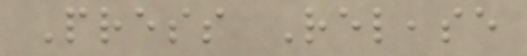Press Release
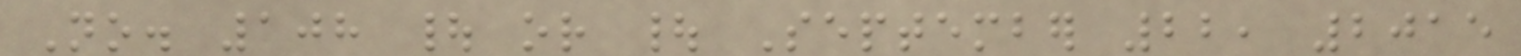No. 108 | or | September 22, 2015
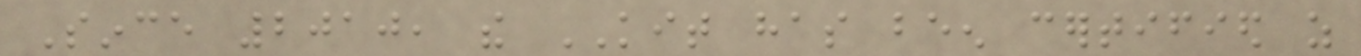Since 2010, the KIT has been certified as
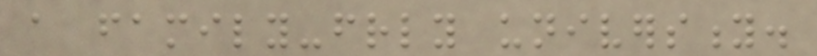a family-friendly university.
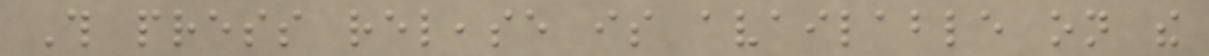This press release is available on the
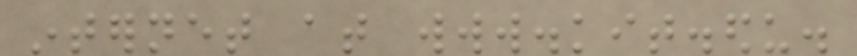internet at www.kit.edu.
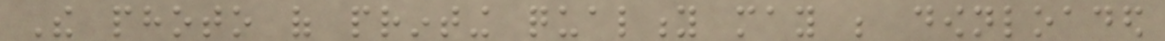The photo of printing quality may be downloaded
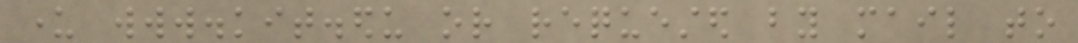under www.kit.edu or requested by mail to
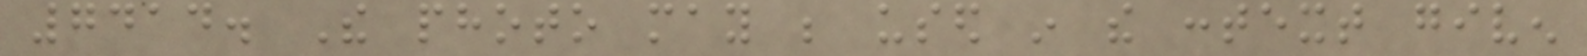7414. The photo may be used in the context given
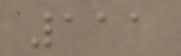111
